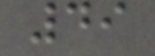49
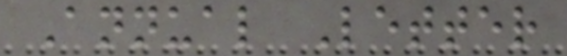Annual Letter
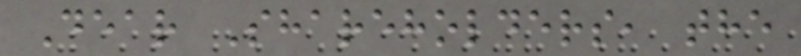Dear Shareholders, the
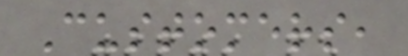Customers,
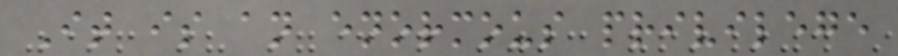It is an enormous privilege
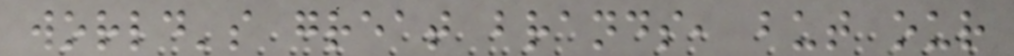world's great brands, but our
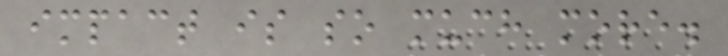impact is so much more.
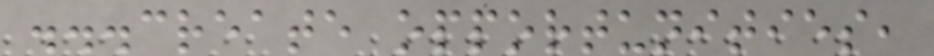...create opportunities,
